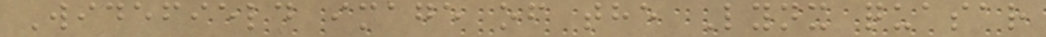Widefield image of the Lynx quasar
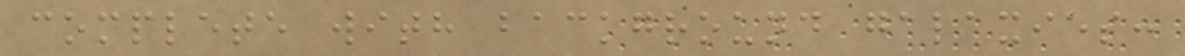complete with background galaxies:
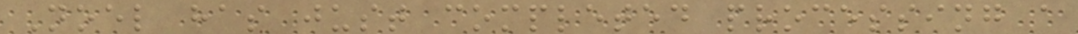Noel has just completed processing a
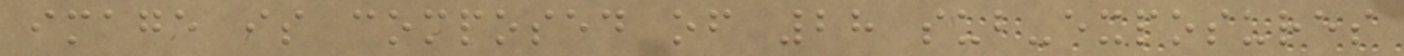image is composed of 28 sub-exposures
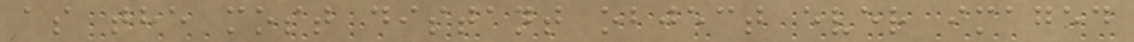as the most distant object ever imaged
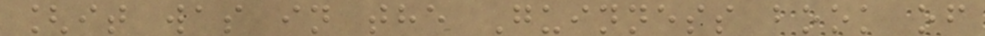[it was in the Guinness book of
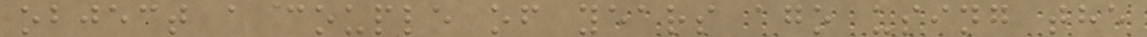object a couple of years ago using the
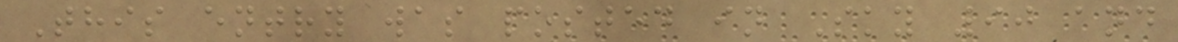This entry was posted in Sky 90 and
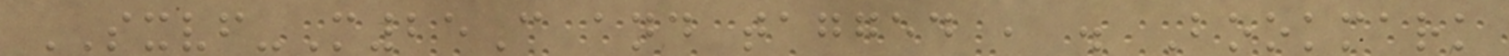SXVF-M25C and tagged , . Bookmark
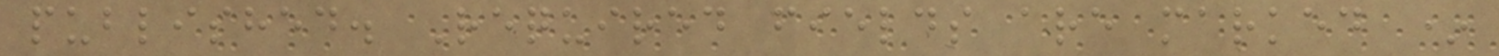published. Required fields are marked *
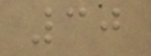30
